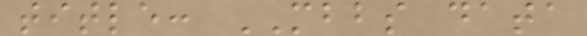title: MBBS data
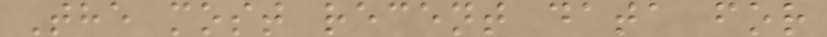The most recent data for
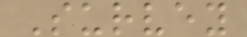Survey
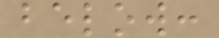below:
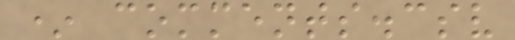* comments.csv
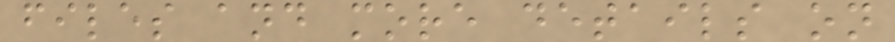files and more details on
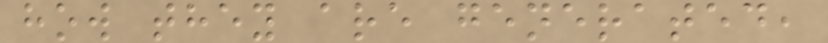how they are generated,
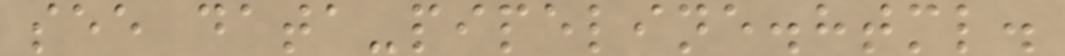see data-pipeline.html.
